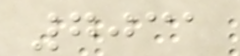7031
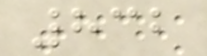832
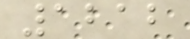1212
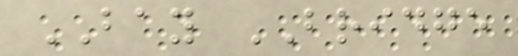BAY BRIDGE
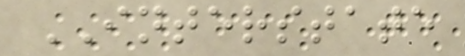INTERSTATE
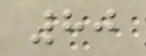80
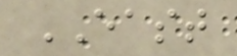EAST
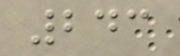243
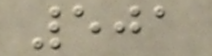501
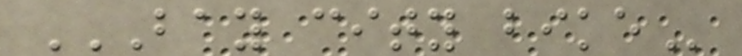BAY CITY BIKE
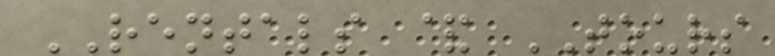RENTALS & TOURS
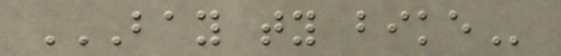BAY TY BIKE
